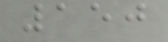150
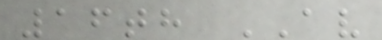16th AV
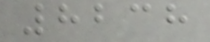8238
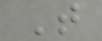T
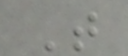T
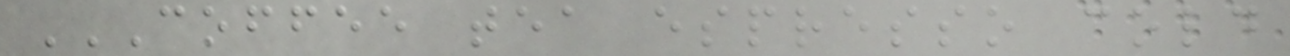COFFEE TEA ESPRESSO COLD
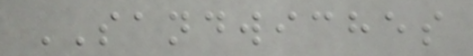SANDWICHES
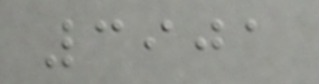3901
